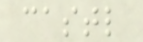castl
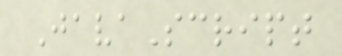JavaScript
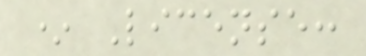* License:
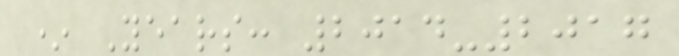* Years: 2014-2017
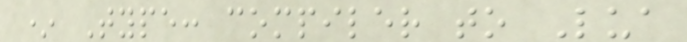* Type: compiler to Lua
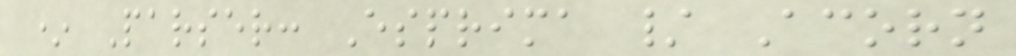* Parser: Esprima / Acorn
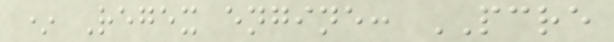* Regex engine: PCRE
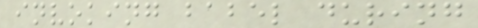invoking babel during
